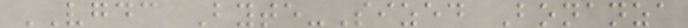VGDC Byte-Sized Bonanza
